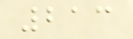213
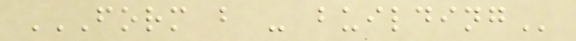FORM B - BUILDING
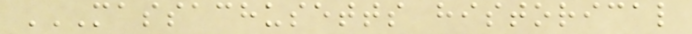MASSACHUSETTS HISTORICAL
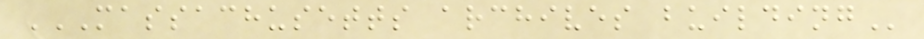MASSACHUSETTS ARCHIVES BUILDING
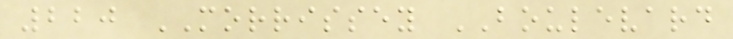220 MORRISSEY BOULEVARD
